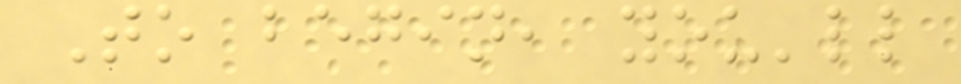To begin, you'll
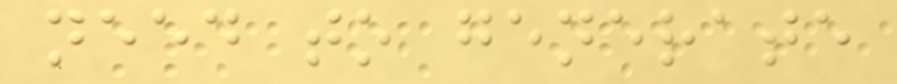need to generate
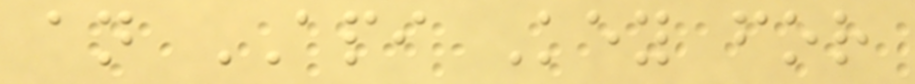an API Key for
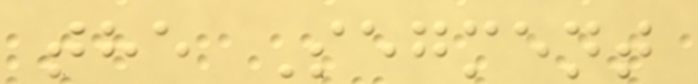the Segment
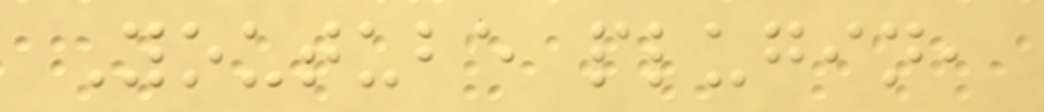Youtube plugin,
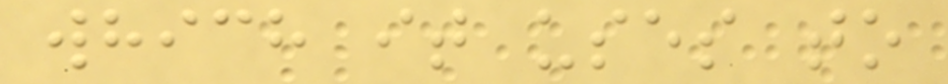which it uses to
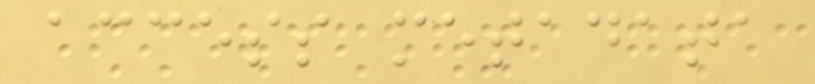access metadata
